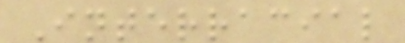Interracial
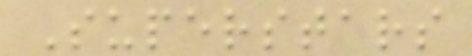Superstars
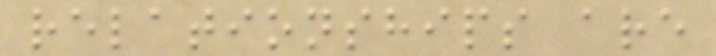relationships are
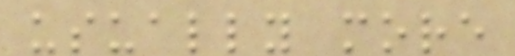usually more
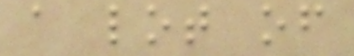a lot of
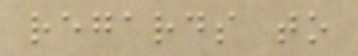regards to
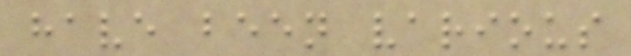have been various
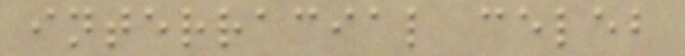interracial celeb
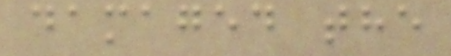damaged the
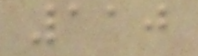110
